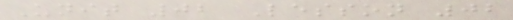Unit 02 Lesson 02
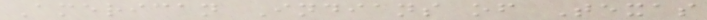American Indians of Texas
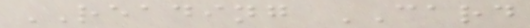READING CARD
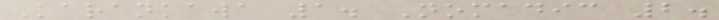Karankawa 1. Nomadic 2.
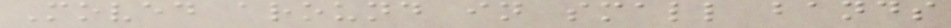Moved around in small bands
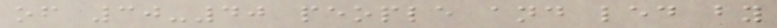of 30-40 people and led by
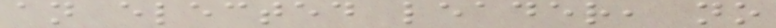an elected leader, no
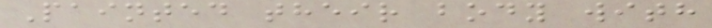Painted their body with
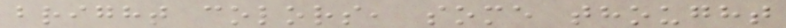bright colors, some thought
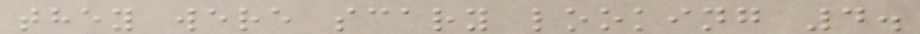they were scary looking 4.
